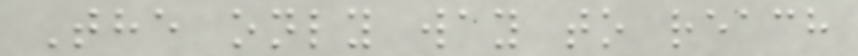The only way to reach
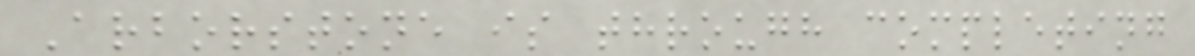Arborstone is through completing
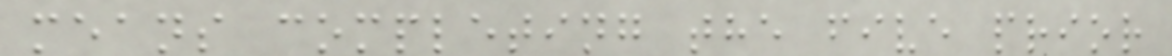means completing the five prior
